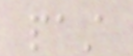past
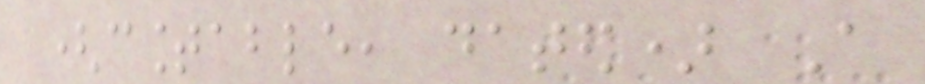(countable, dated) A
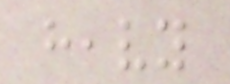heavy
